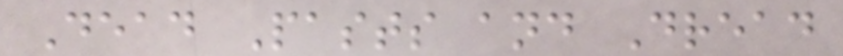Dead Pasts and Dread
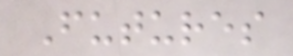Futures
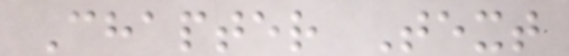Chapter Text
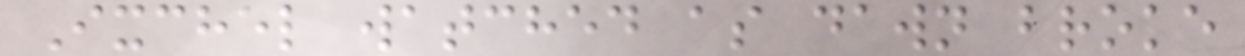Ixchel watched as dawn broke
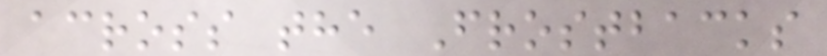across the Frostbacks
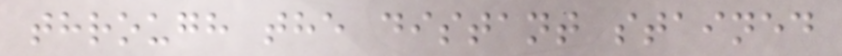through the distant stained
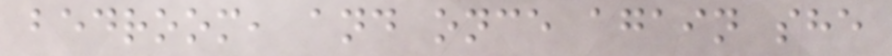bedroom, and once again she
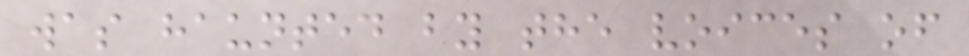was haunted by the voices of
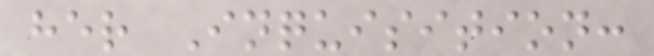her Inquisition:
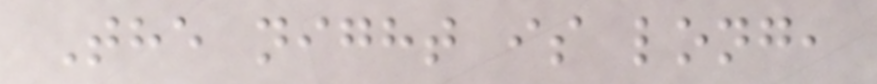The night is long,
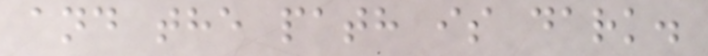and the path is dark.
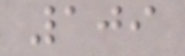109
